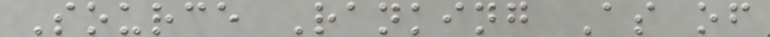Source Ranking As of
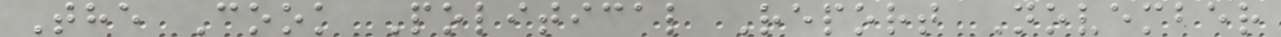The Cook Political Report November
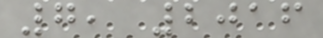7, 2016
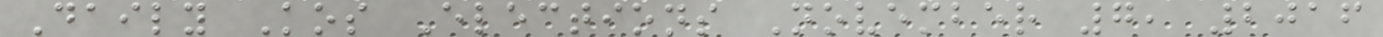Daily Kos Elections November 7, 2016
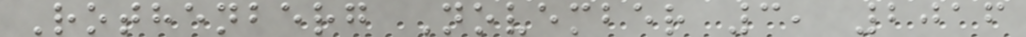Rothenberg November 3, 2016
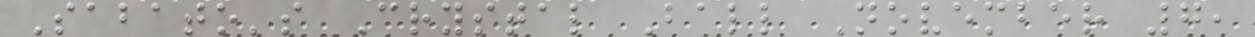Sabato's Crystal Ball November 7,
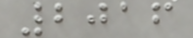2016
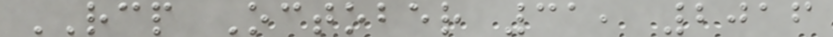RCP October 31, 2016
